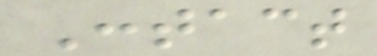Contact
